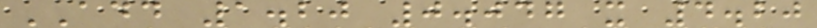ADD 1.20 0.047 x 4.20
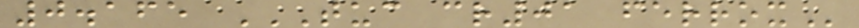0.165 TUC CR01 FERROX
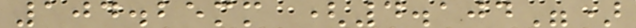104.25mm (4.104")
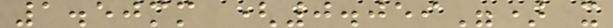1.50mm (0.059") x
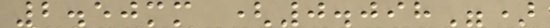2.50mm (0.098")
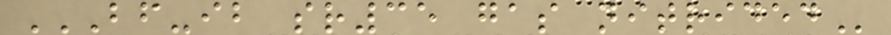BF-IB SR35 GAS NITRIDED
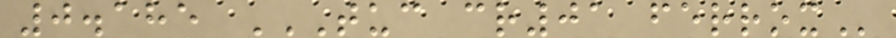0.185 TUC CR01 FERROX
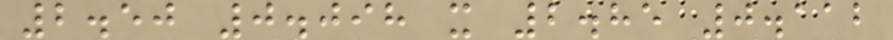2.50 0.098 x 2.85 0.112
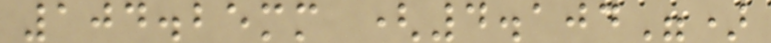104.25mm (4.104")
